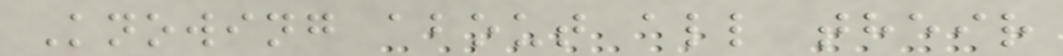Knowing about all their
